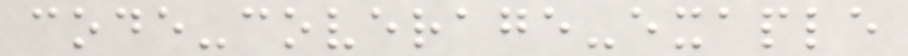code-coverage-exaple
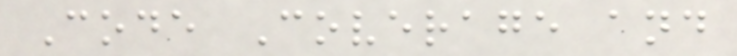Code Coverage and
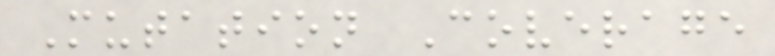Mutation Coverage
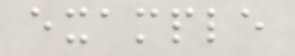example
